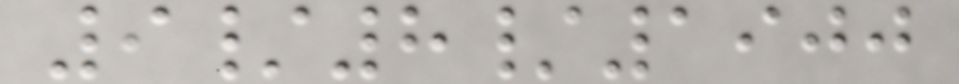9/8/1900
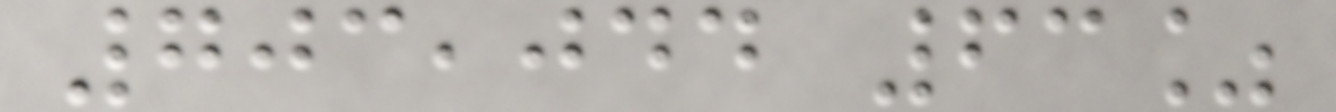703,044 63%
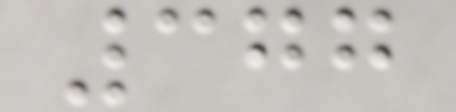377
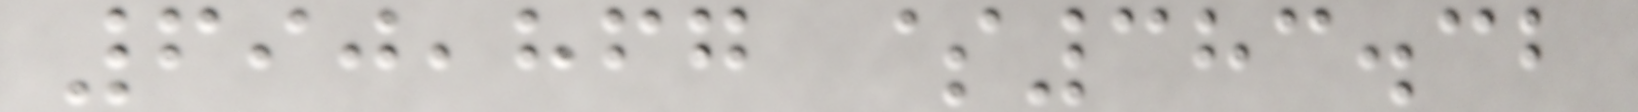690,867 $383.32
